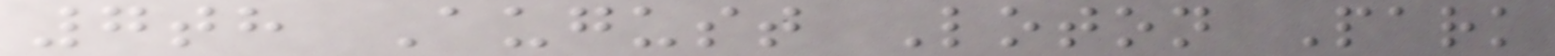7th August Loton Park
